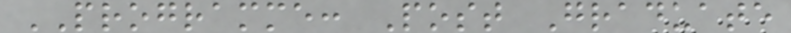PROGRAMME: Post Graduate
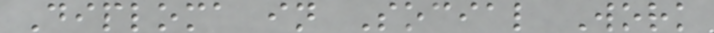Diploma in Social Work
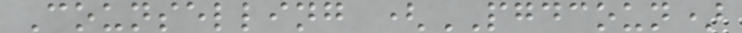Counselling (PGDCOUN)
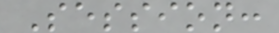Session:
